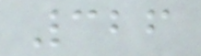326
